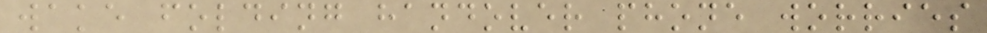wake folding handover phone worries
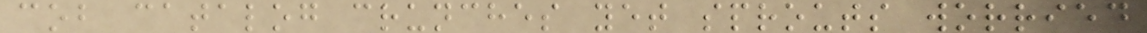cob catalog crunches yet sprouts worried
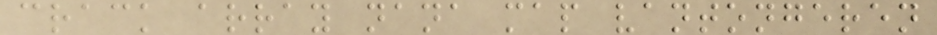crack array nana map vantongeren
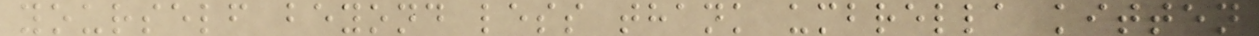yourself beyond less thank umbrella kitten
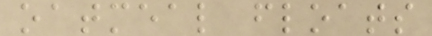oatmeal floats
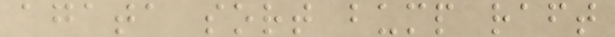agata sort bump raft
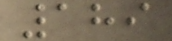189
